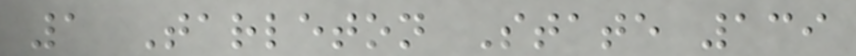1 Tarleton State 139
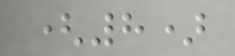(8)
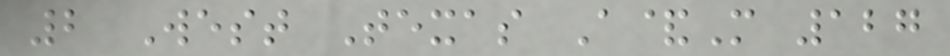2 West Texas A&M 127
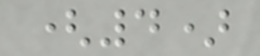(4)
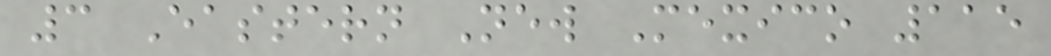3 Eastern New Mexico 115
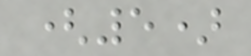(5)
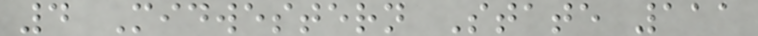4 Midwestern State 111
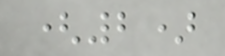(2)
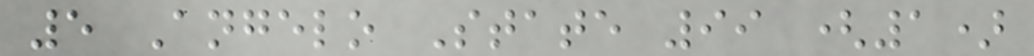5 Angelo State 99 (1)
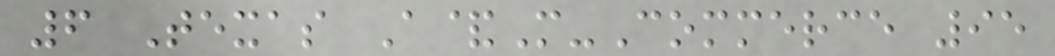6 Texas A&M-Commerce 95
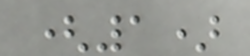(1)
